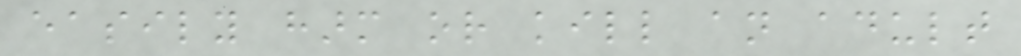easily harm or kill an adult
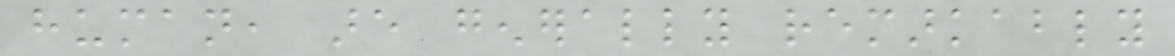human, are generally remarkably
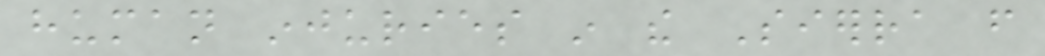human injuries in the Sierra from
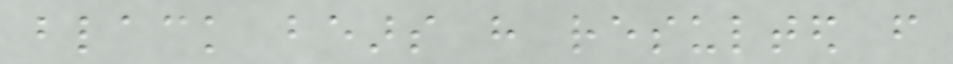black bears have resulted from
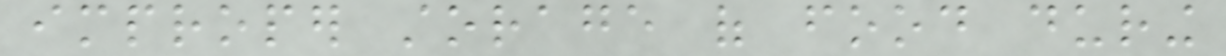improper storage of food during
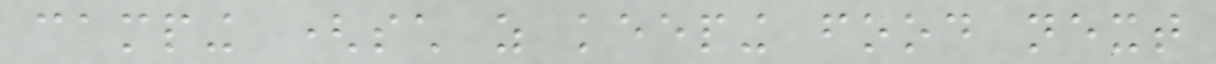camping (such as keeping food next
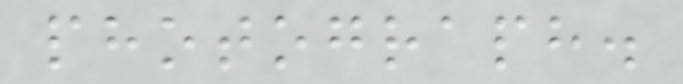photograph.
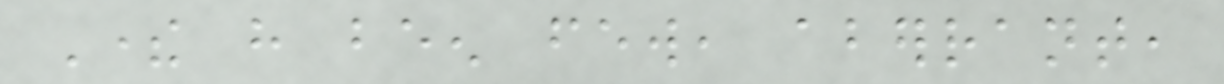There have been few, aberrant,
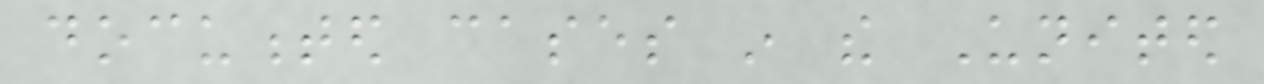documented cases in the United
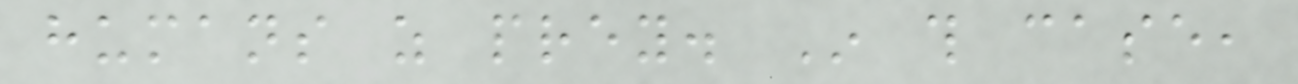humans as prey. In this case,
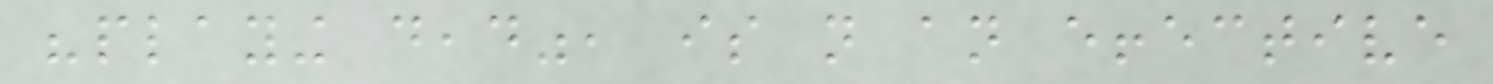"playing dead", is not an effective
